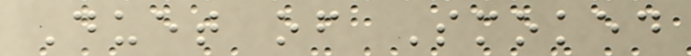Duet of Smoked
